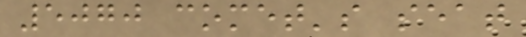5070 comet's seat
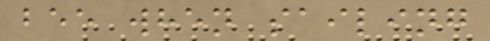bee when sailing
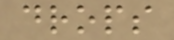drops
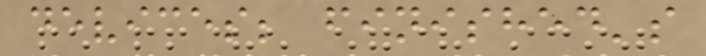devices; finished's
